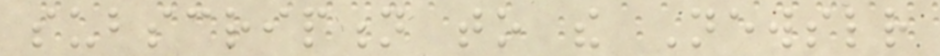subscription to the Newsletter
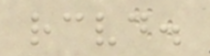received.
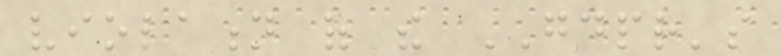violation of the GDPR's
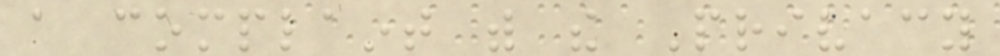a complaint with the Privacy
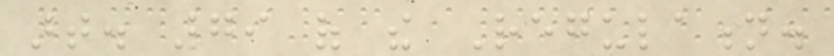art. 79 of the Regulation.
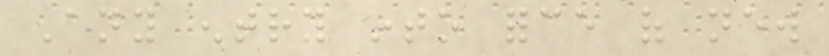Any entry into force of new
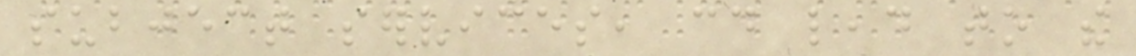subject services, could lead to the
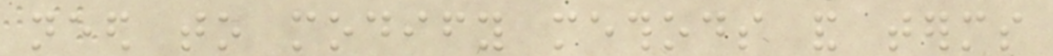need to modify methods and terms
